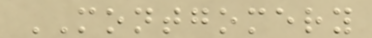MONTGOMERY
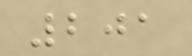201
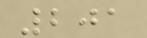201
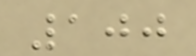100
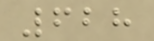628
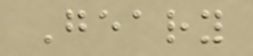Geary
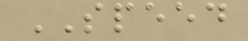SPEED
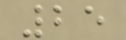25
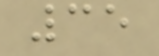35
